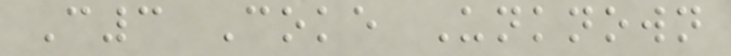C3 Coke Unknown
